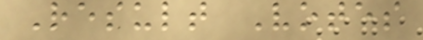Result Votes
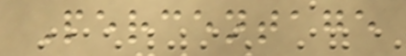Percentage
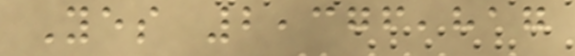Yes 2,376,817
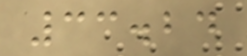33.24
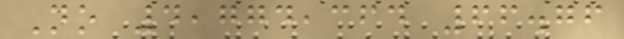No 4,774,364 66.76
